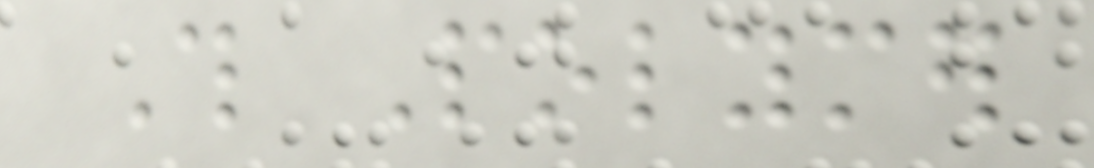This Polymer
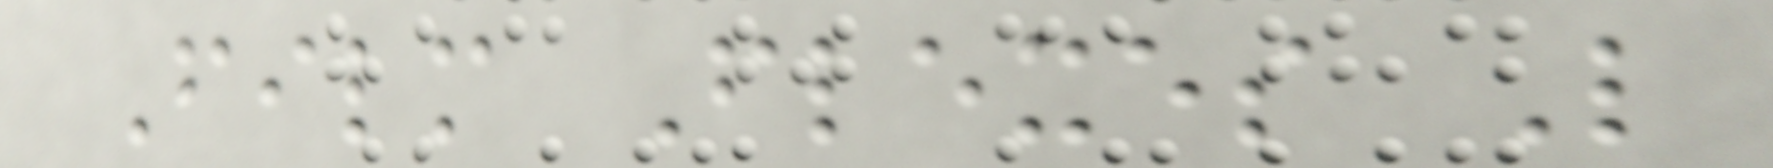Film Flexes Like
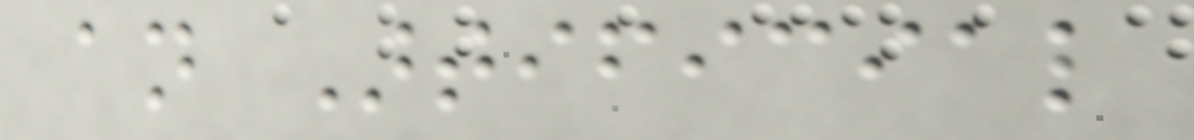an Artificial
